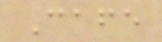Cafe
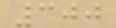300
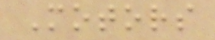Motors
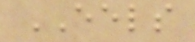EELS
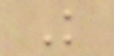K
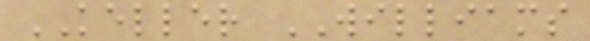KELLER WILLIAMS
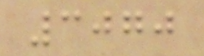3070
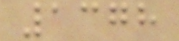1378
